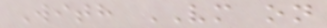With VM on
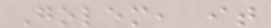Golem, it
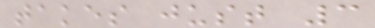takes just 3
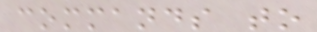commands to
